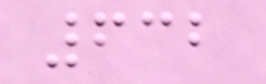632
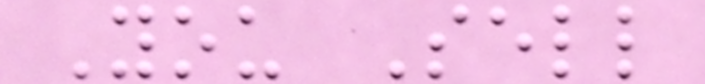You Sell
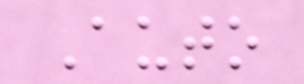Auto
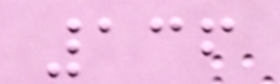136
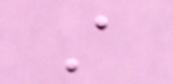A
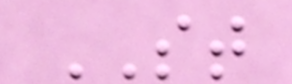ST
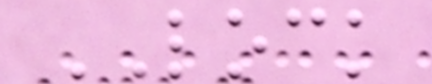LOCK
